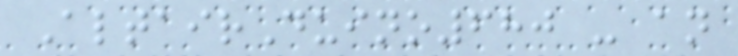AltairDuino680 - an
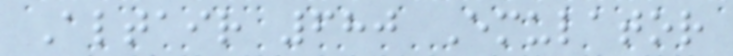Altair 680 Emulator
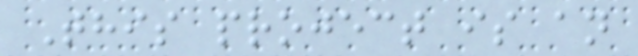This project is an
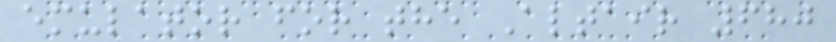emulator for the Altair 680
